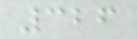326
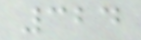324
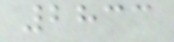2833
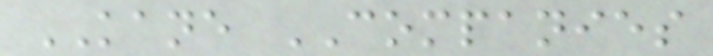KANE COMPANIES
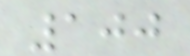100
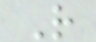R
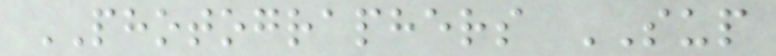PHOTOGRAPHERS SUP
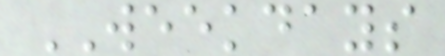WEEKDAYS
